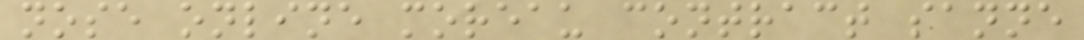nose online moreau contract sanne
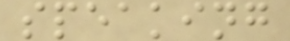speaking
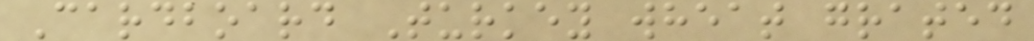Cardboard Turkey wheat grated
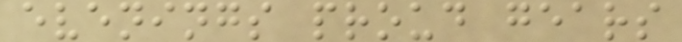evenings proud gears
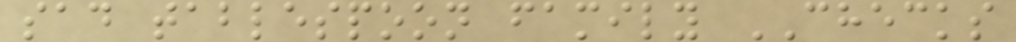sad tablespoon family CHECKS
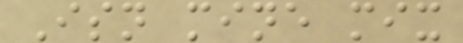Isn mine mix
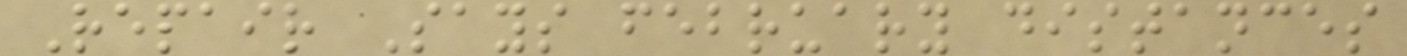Repair Says february distances
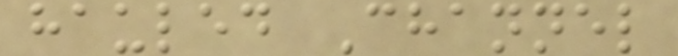hauled Channel
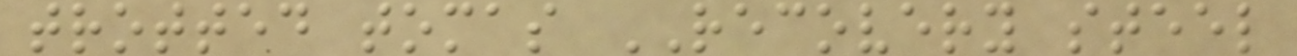trotted tomas RECOVERY steel
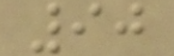90
